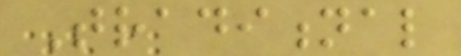Traditional
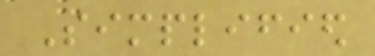Simplified
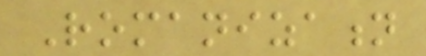Romanization
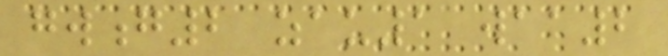gwong2 zau1 waa2
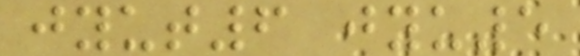jyut6 jyu5
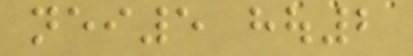nei5 hou2
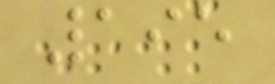195
